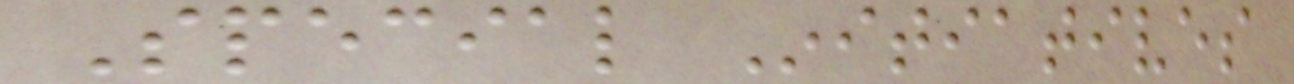Special Initiatives
